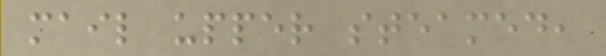mail upper steamed,
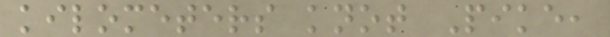kilometers knot Pike,
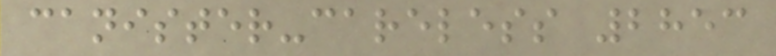canister-careless 2853
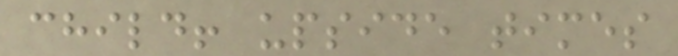child! upside times
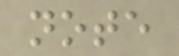note
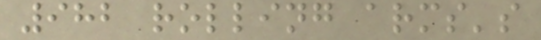982 rolling arms's
